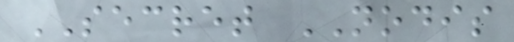SECRET NODIS
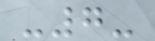-7-
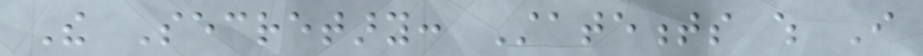The Secretary: Statements which I
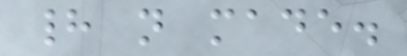had not made.
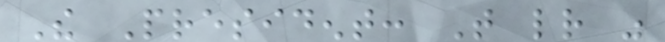The President: That letter was
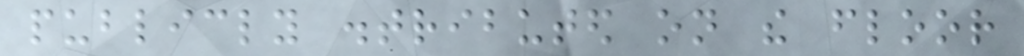publicly distributed on the floor
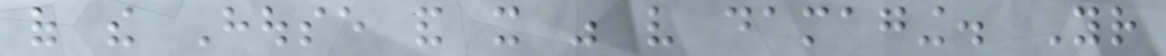of the House and it was very damaging. Your
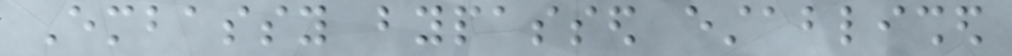Embassy bypassed established
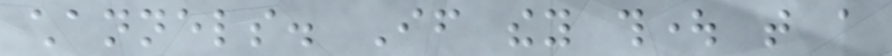channels. If they thought that a
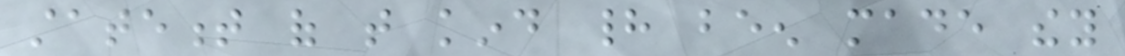statement of that kind had been made they
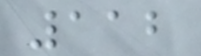112
